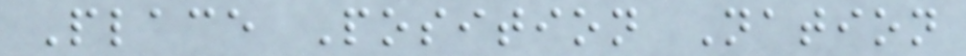Place Position Nation
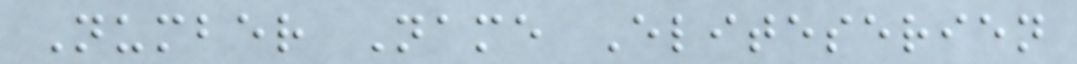Number Name Eliteserien
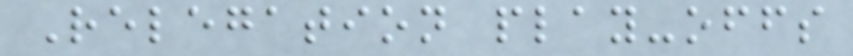Relegation play-offs
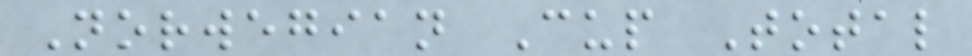Norwegian Cup Total
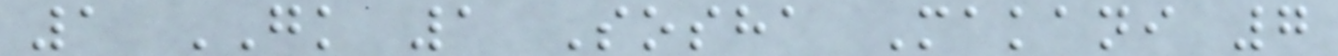1 GK 1 Sosha Makani 7
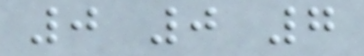0 0 7
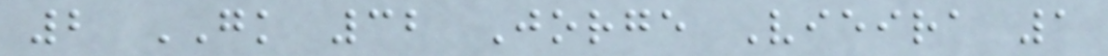2 GK 32 Jorge Vieira 1
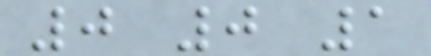0 0 1
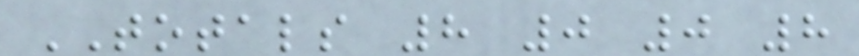TOTALS 8 0 0 8
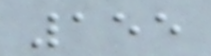155
